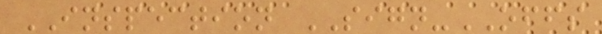INSPECTION SIGN-OFFS
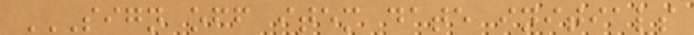SIGN OFF ITEM DATE INITIALS
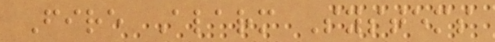Fire Alarm Systems
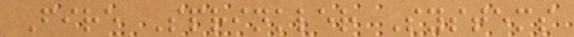Fire Sprinkler Systems
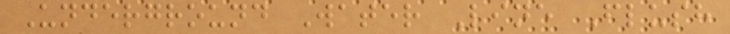Underground Water Line Flush
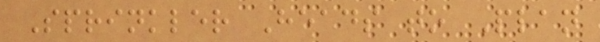Sprinkler Heads to Plan
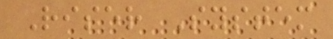Riser System
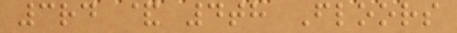3rd & 4th Floors
